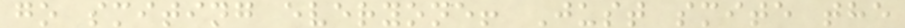go smiting everyone! Just smite the
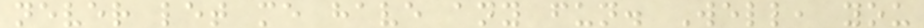never let me have any fun. Well, you
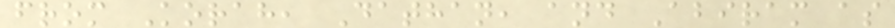from Korah, Dathan, and Abiram as
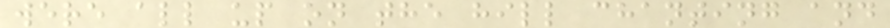were all up on the hill chanting and
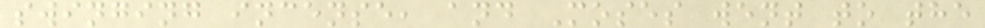swinging incense, and Moses went to the
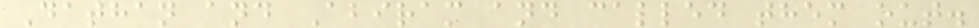Dathan and Abiram and called them out.
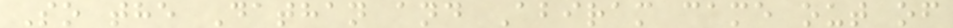So the Dathan and Abiram came out of
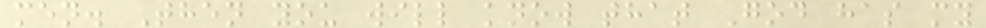men. Then you will know that God has my
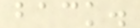back.
